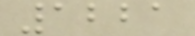1221
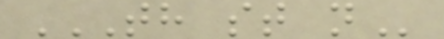TH ST N
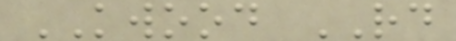KWOOD RD
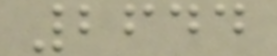2644
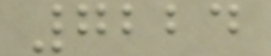7224
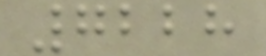7228
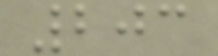203
